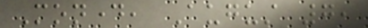Monday, August 7,
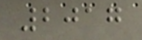2017
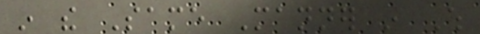in the Same Manner in Which
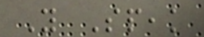You Speak
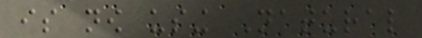is now using Natural
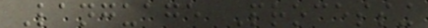Language Processing
